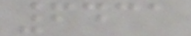6431
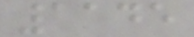1145
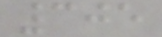305
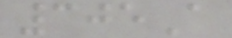305A
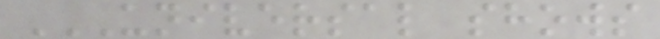UNIVERSAL SHOWS
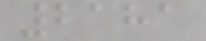2181
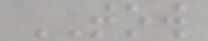TOW
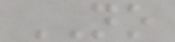NO
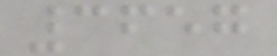3657
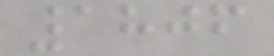1806
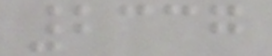2337
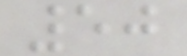50
